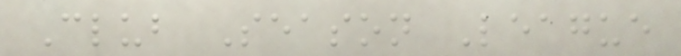Club Season League
